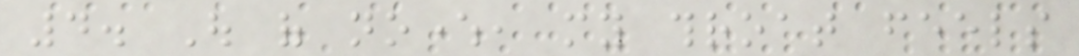4. Out of nowhere, my throat feels
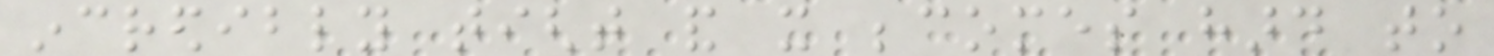incredibly tight and it becomes hard to
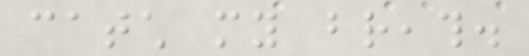catch my breath.
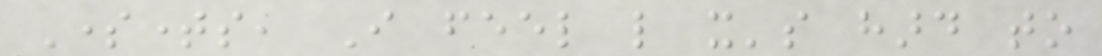Sometimes, I feel like it's hard to
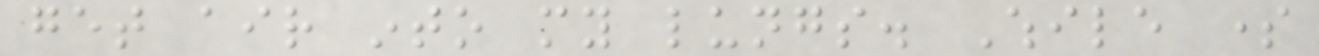get air into my lungs. While some
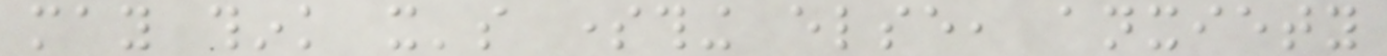may think it's something else, anxiety
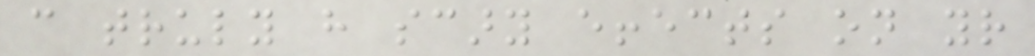can truly have scary effects on your
